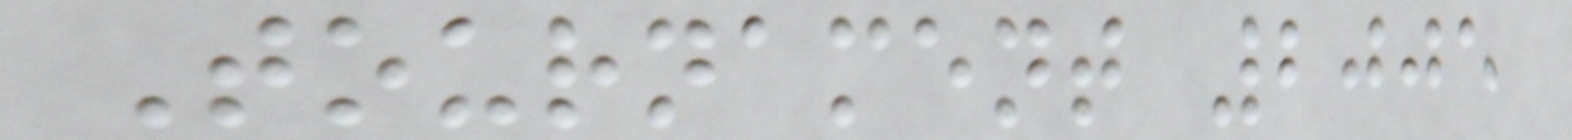Tournament 2005
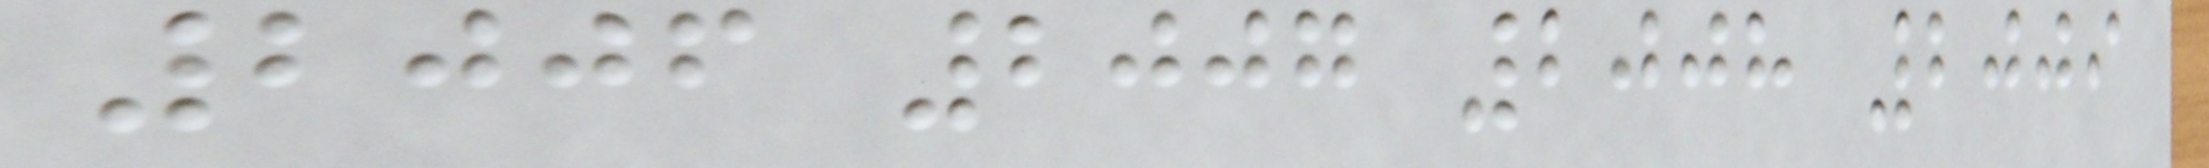2006 2007 2008 2009
